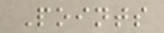Points
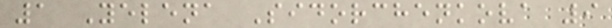1 Yelena Sidorchenkova 9
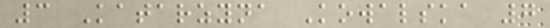3 Katarzyna Kowalska 7
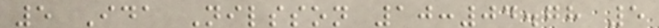5 Ida Nilsson 10:04.78 5
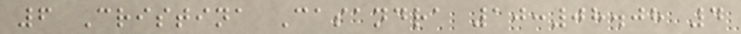6 Cristina Casandra 10:08.08 4
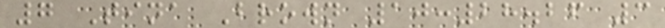7 Tina Brown 10:28.26 3
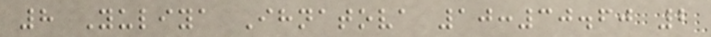8 Yuliya Ihnatova 10:30.60 2
